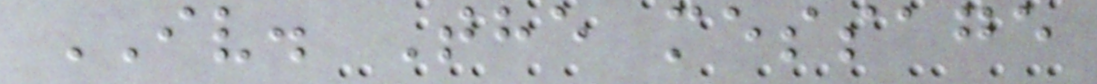IV. The message
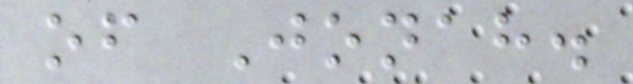of Jonah.
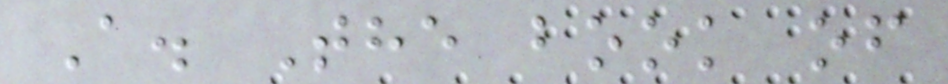A. The book of
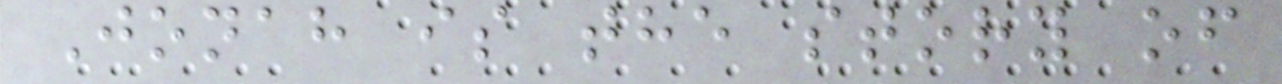Jonah is the story of
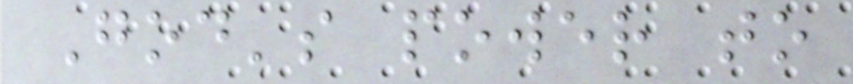God's power to
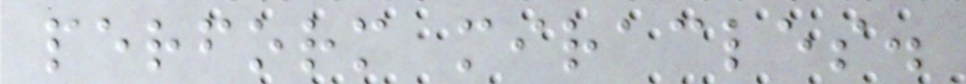perform miracles.
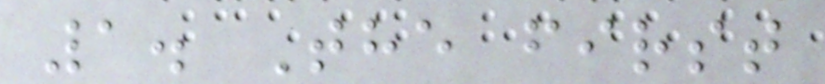1. The first
